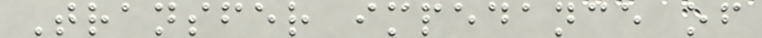Transfer impedance of
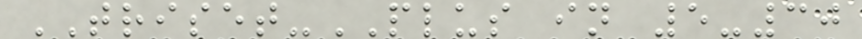TRISET-PLUS in 5-30
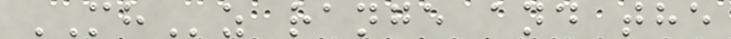MHz range and the
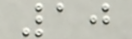10
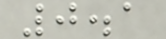0.1
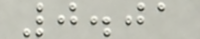0.01
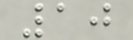10
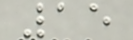15
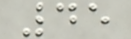45
